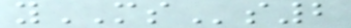yMSs2
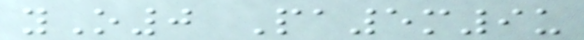yO0 Pa5m9u
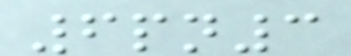6pn3
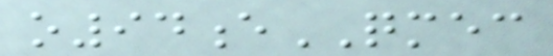o94eQMEC
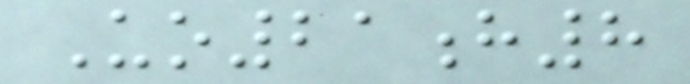Uo21h8
